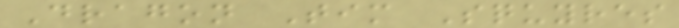Dragon Tim Squyres
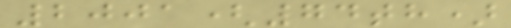2001(74th)
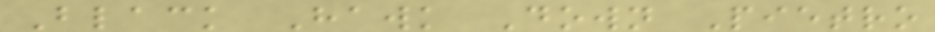Black Hawk Down Pietro
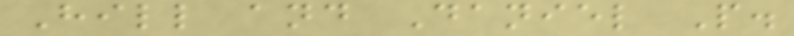Hill and Daniel P.
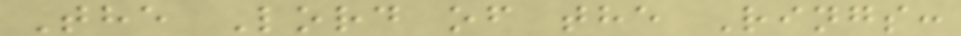The Lord of the Rings:
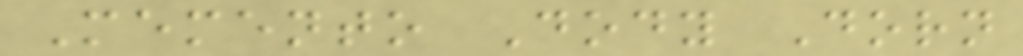Memento Dody Dorn
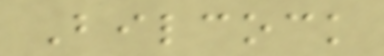Bilcock
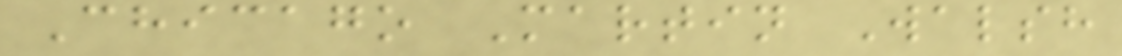Chicago Martin Walsh
